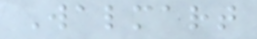Walmart
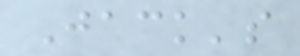Jack's
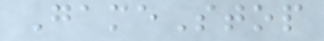GameStop
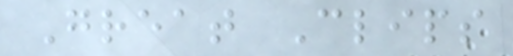Great Clips
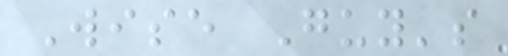Wise Guy's
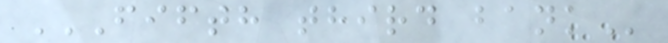FIFTH THIRD BANK
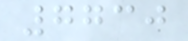7730
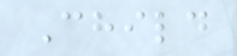Child
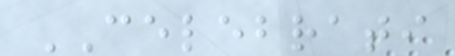CELEBRATI
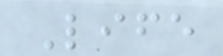Life
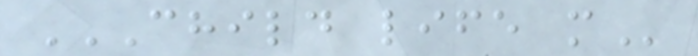CHILD LIFE M
